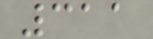311
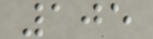105
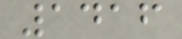1416
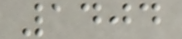1404
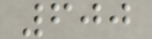600
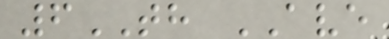6TH AVE
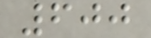600
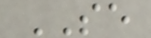SE
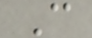C
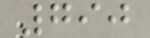790
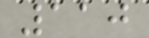110
